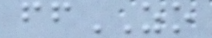ffZO
